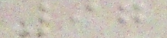97
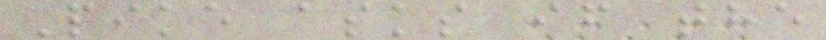Pike asks if the
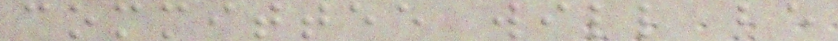committee will be
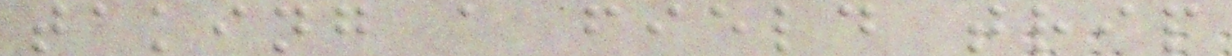taking a field trip
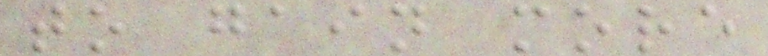to gain more
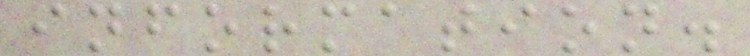information.
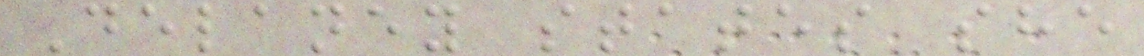Delaney states she
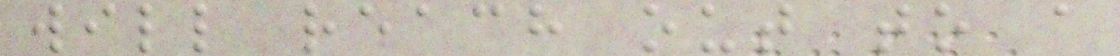will reach out to a
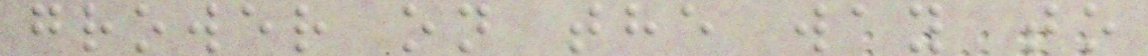grower on the way to
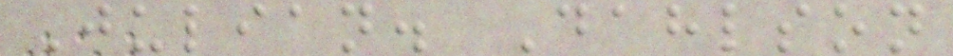Julian. Dahlson
